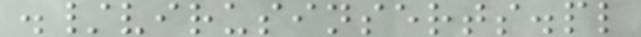./virusinserts.pl
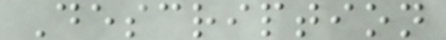Description
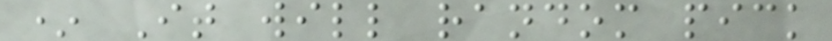* It will random pick
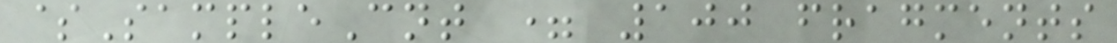$SampleCnt = 100 fragments
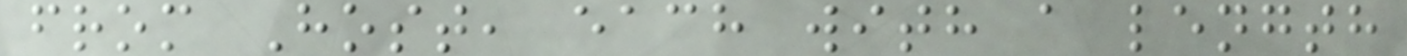from Host, each with a length
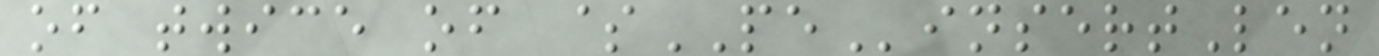of twice of $PEinsertLen
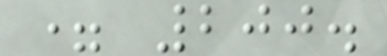= 200.
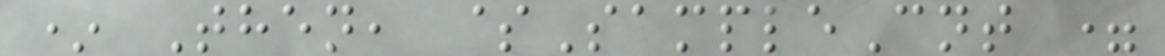* Then, $SampleCnt =
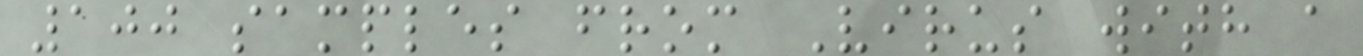100 samples from Virus with a
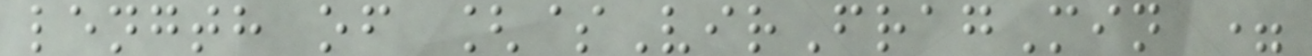length of [$VirFragMin =
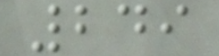249
